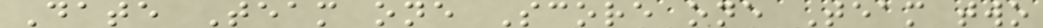Date Team one Score one Team two
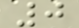0
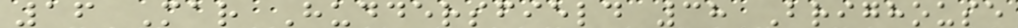16 Mar Huddersfield 38 Brighouse
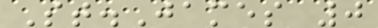St.James 0
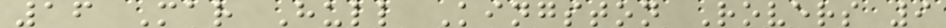16 Mar Hull Kingston Rovers 9
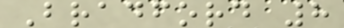Bradford 8
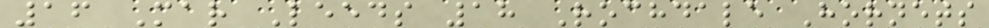16 Mar Leeds 18 Rochdale Hornets
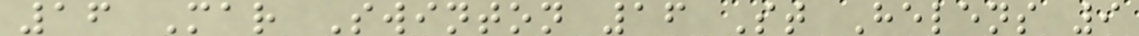16 Mar Swinton 16 St Helens 9
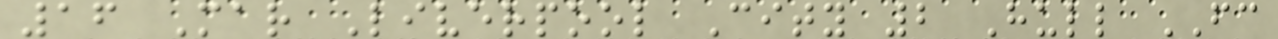16 Mar Liverpool City 2 Hull FC
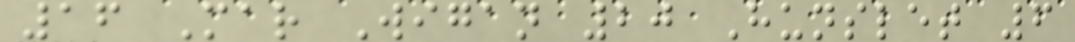16 Mar Wigan 20 Hunslet 6
